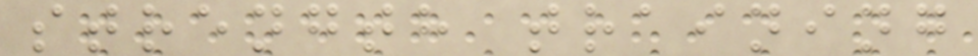strength training
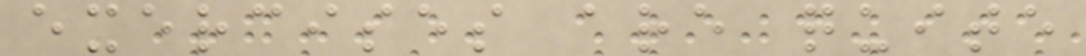exercises are quite
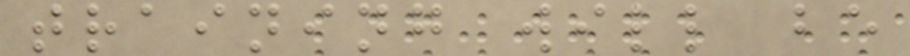training will be
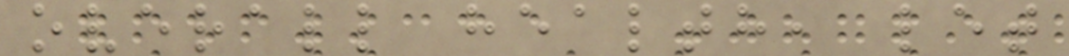overall health, let
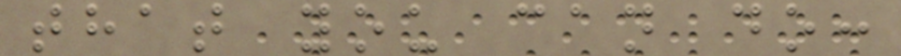that you can do:
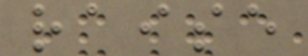raise
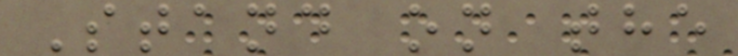Stand on the
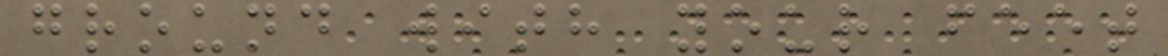ground with your feet
